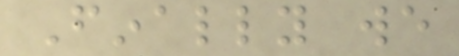Finally we
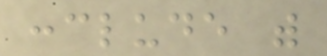conclude with
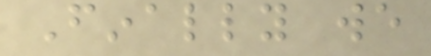Finally we
